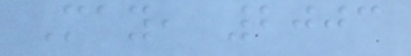May, 2003
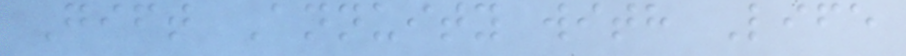Gift Annuity with Life
